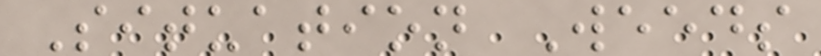Situation Weeds
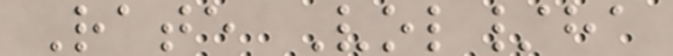Rate Vol/ha
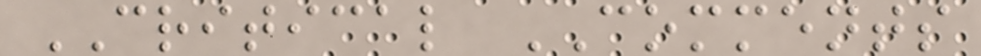CRITICAL COMMENTS
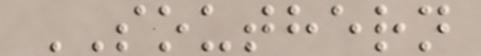SOUTHERN
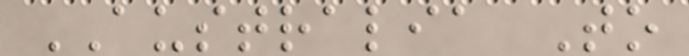AUSTRALIA To
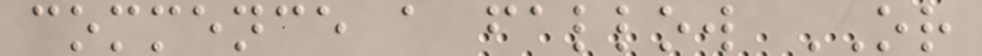commence a fallow OR
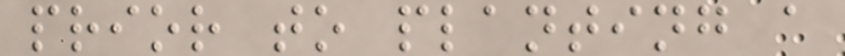prior to planting a
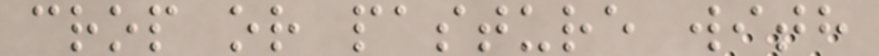crop or pasture with
